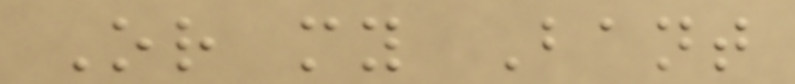Or my Bant
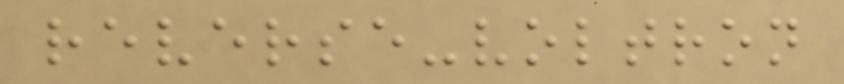reverse-voltron
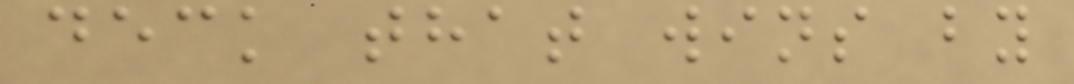deck that wins by
